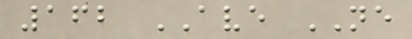162 AVE NE
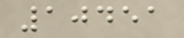10451
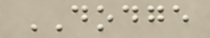DODGE
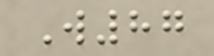W87
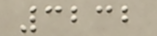3232
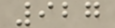927
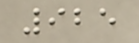925
